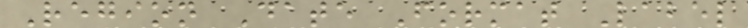Region Date Format Label
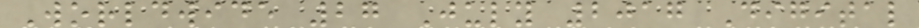Worldwide 27 July 2017 Digital
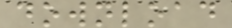download
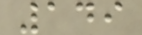149
